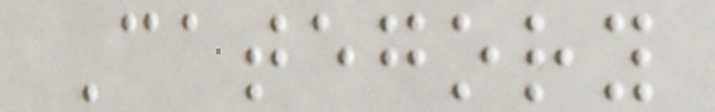Category
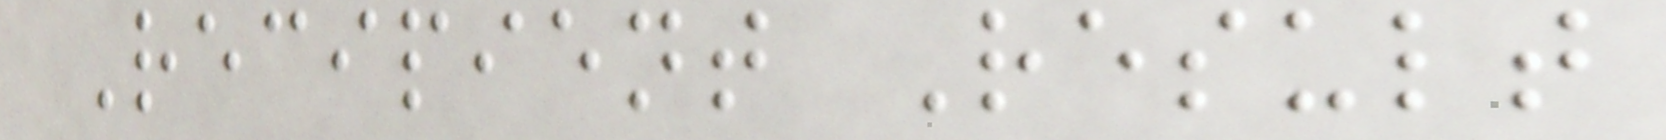Recipient Result
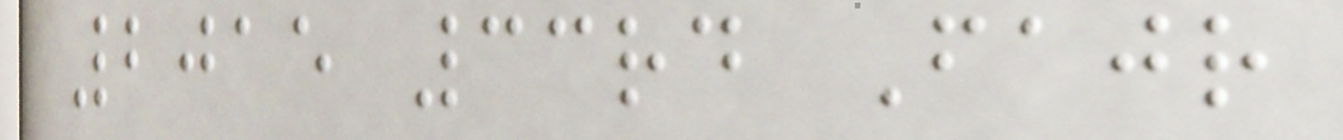2015 33rd Fajr
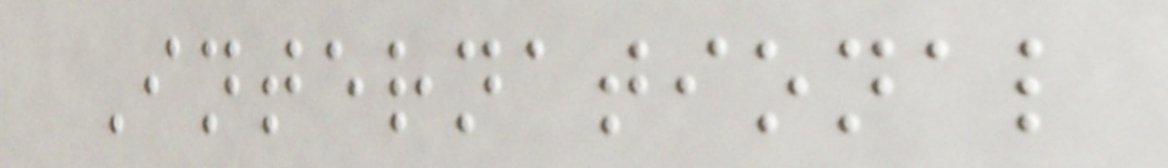International
